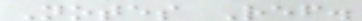Notes Ref.
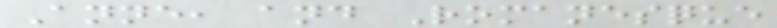Anne, and Romanesque
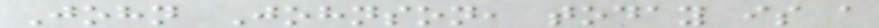John Johnson, today is a
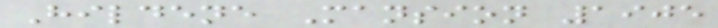Hildene Mansion 1905
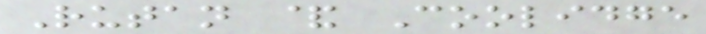Rutan & Coolidge
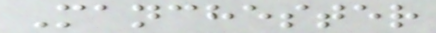Manchester
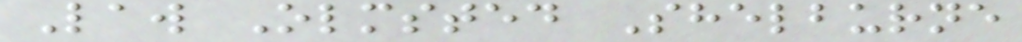Law Olmsted Shelburne
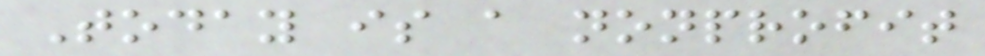Today is a nonprofit
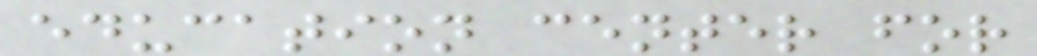education center for
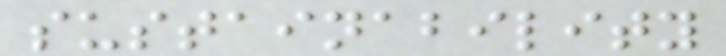sustainability
